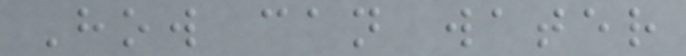How can water
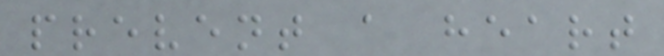prevent a heart
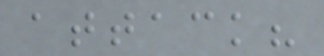attack?
